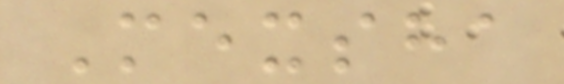Mexsha
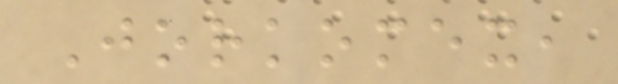Jorkomex,
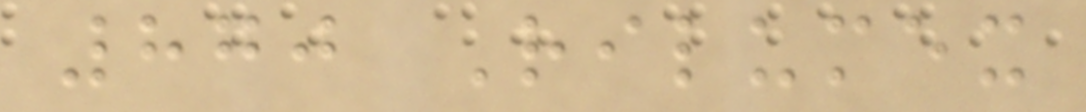870 Rilumex
